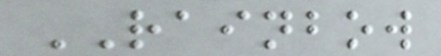RAINBOW
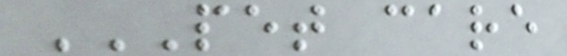PET CARE
